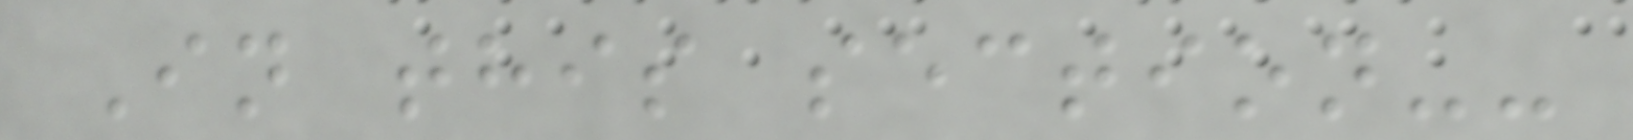In this section--
